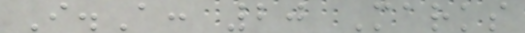I.A: 20 Marks
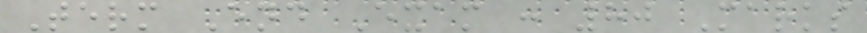Term End Exam : 80 Marks
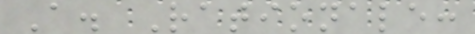A. Rationale:
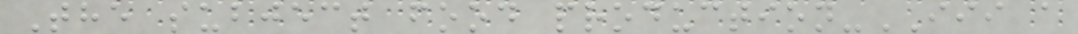The subject food production-III a
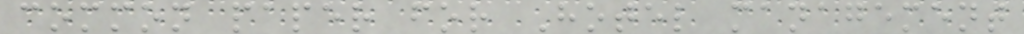common paper for Hotel management
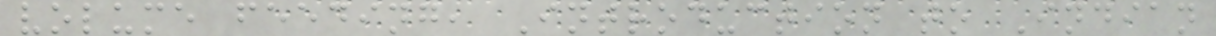volume feeding, Introduction to Indian
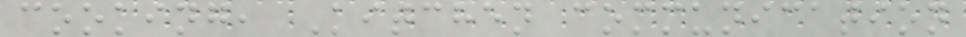cooking, Kitchen communication
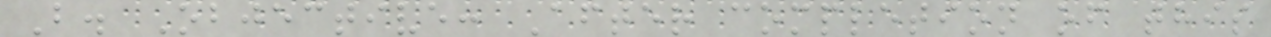B. Objective: After completion of this
